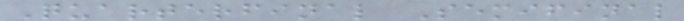Quarterfinal Semifinal
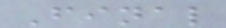Final
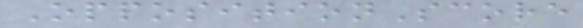OppositionScore
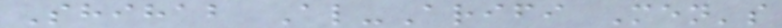Shihab Al-Arifi Men's
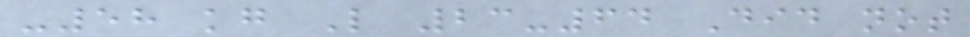-58 kg L 23-64 Did not
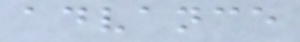advance
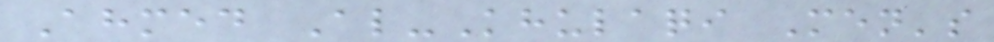Ahmed Al-Khulaqi Men's
